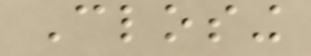Closing
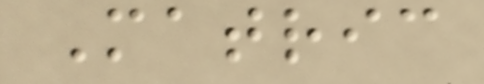Matric
